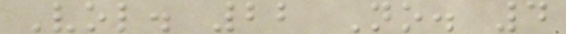Vol. 22 No. 4
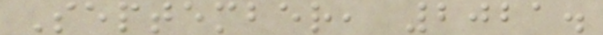September, 2021.
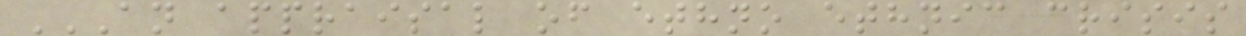AN APPRAISAL OF ETHNO ETHNIC CRISIS
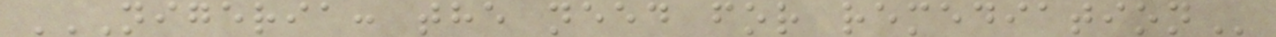NIGERIA: THE NEED FOR REMEDIATION
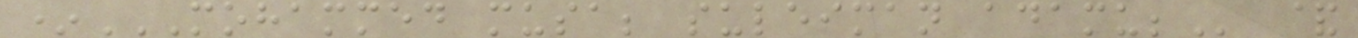*MOHAMMED MUSA; SULEIMAN ADAMU; &
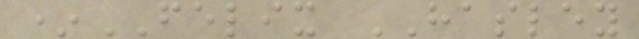*FELIX HASLEY
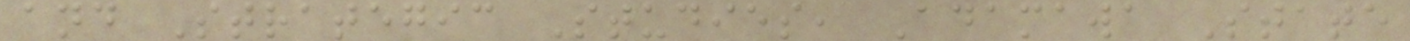and Strategic Studies, Adamawa State
